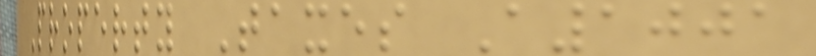Property Taxes A1001
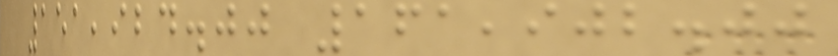151,924.00 161,902.00
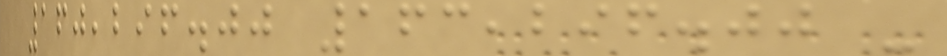160,296.00 163,296.00 -
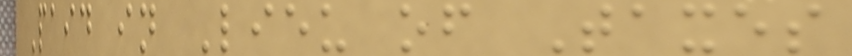Paid in Lieu of Taxes
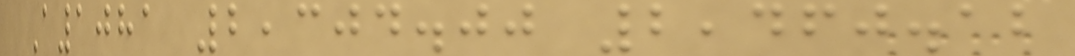A1081 2,304.00 2,460.12
